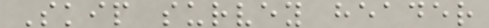Skip survey header
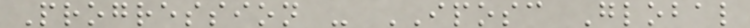Progression - IPOSC Global
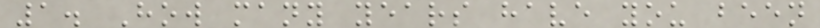1. How many years have you been
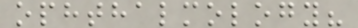ophthalmology?
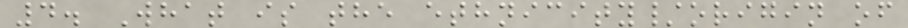4. What is the ethnicity/origin of
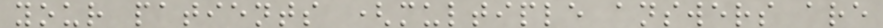your patients (multiple answers are
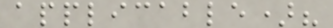applicable)?
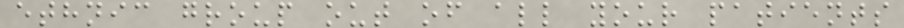ethnic group out of all your patients
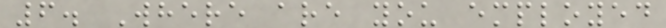6. Where are you employed
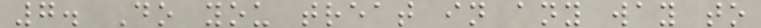7. Do you treat in any way to
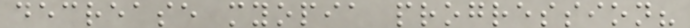decrease myopia progression?
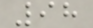98
